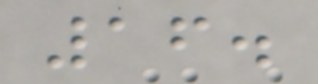16.
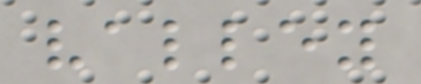valley
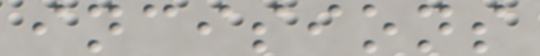incisions
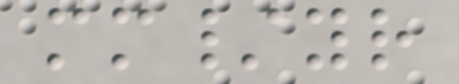mm/yr
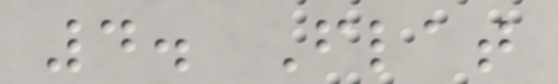4. Flat
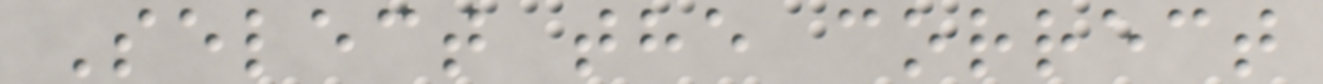Select the correct
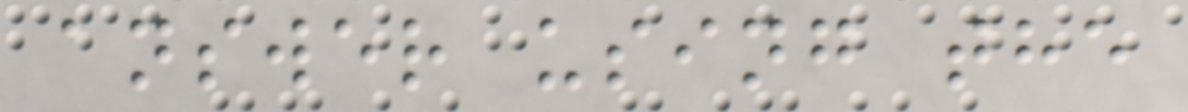answer using the
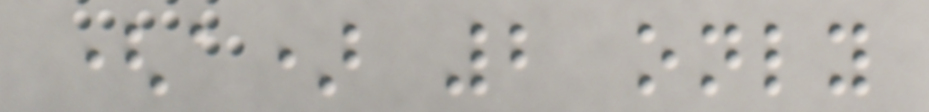(a) 2 only
